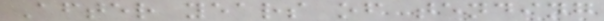After years of tending
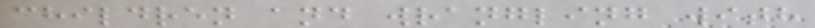children and wrangling with
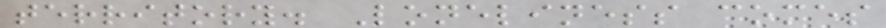territory. Loneliness comes
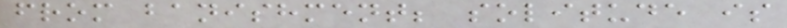from banishment; solitude is
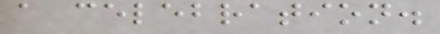a celebration.
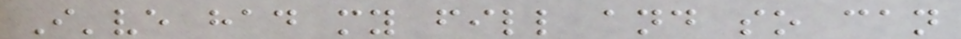I've had my fill and so can
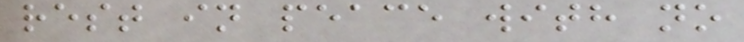rest in peace with no
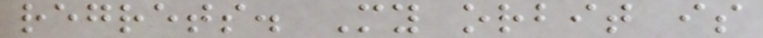regrets. My orbit is
